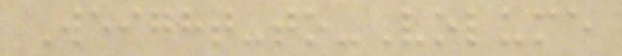Weight-to-Volume
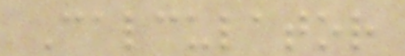Calculator
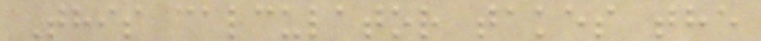This calculator takes the
